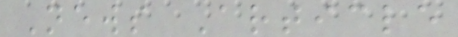News Article
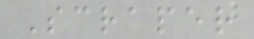Scraper
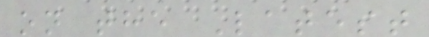on the Latest
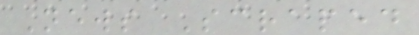News Scraped
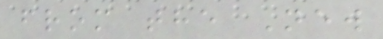from the New
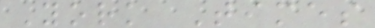York Times
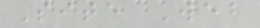Site Web
